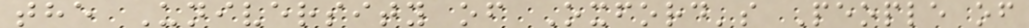the University of Oxford's People of
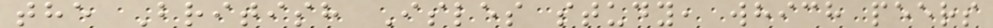the British Isles study, which peers
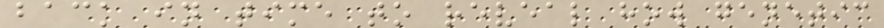back in time to reveal how genetic
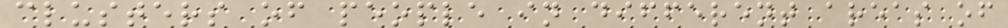clusters of people in different areas of
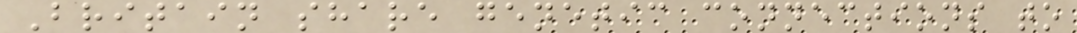Britain share genetic connections to
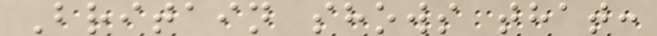Britain shows that:
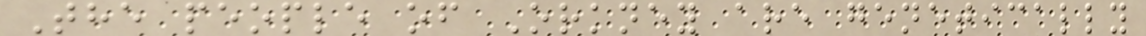The people of Orkney are genetically
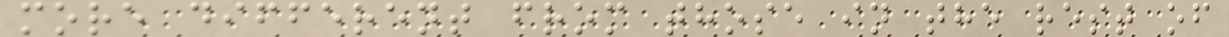more different from those in the rest of
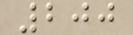200
